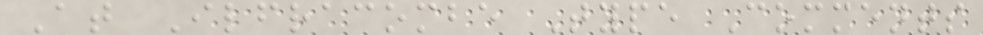At Ilfracombe Type Comments
